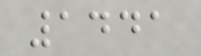1441
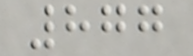877
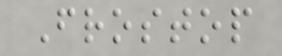Frostop
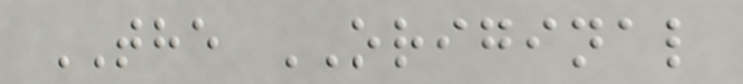THE ORIGINAL
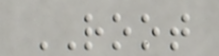ROOT
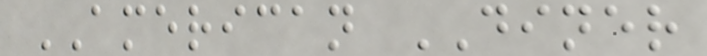AMERICAN DINER
